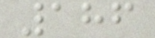186
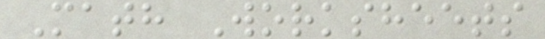Math Worksheets
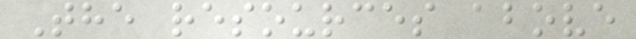The resources above
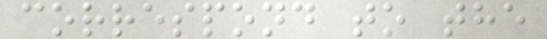correspond to the
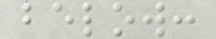below:
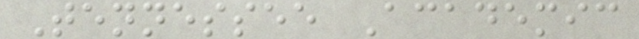Tennessee Academic
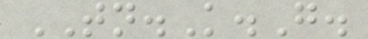TN.K.G.
